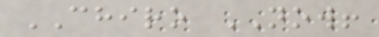CHIRO NOW!
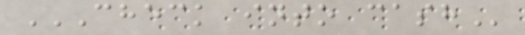CHECK INTO CASH
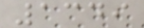1349
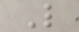L
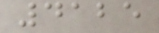4125
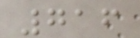716
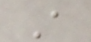A
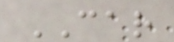CAR
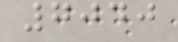7040
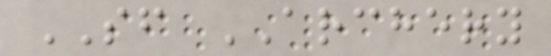SF ARCHERY
